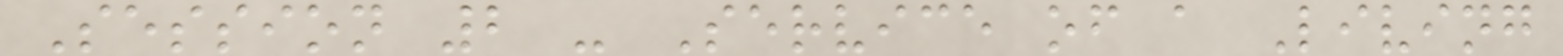Session 2 - Service of a Living
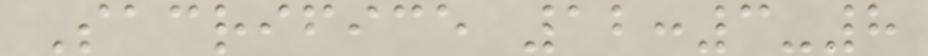Sacrifice 12:3-8
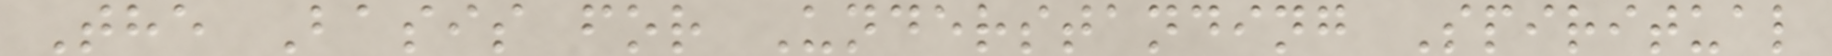The Basis for Understanding Spiritual
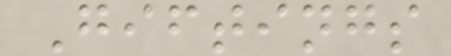Giftings
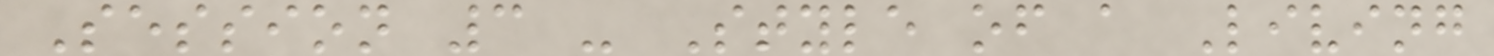Session 3 - Style of a Living
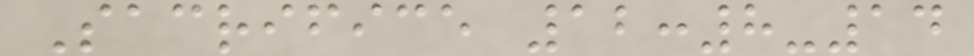Sacrifice 12:8-14
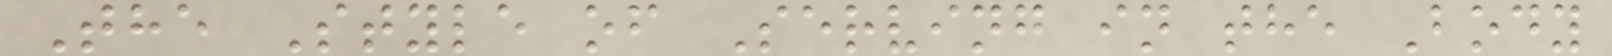The Style of Serving in the Body
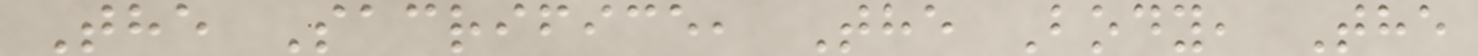The Sacrifice, The Body, The
